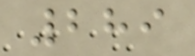289
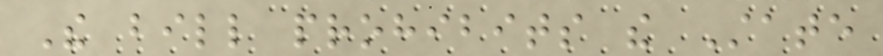The bill prohibits the State
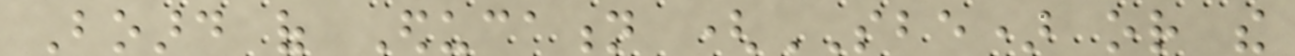Board of Education (SBE) or the
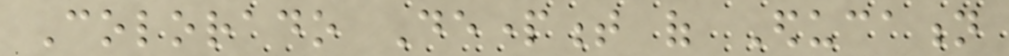Colorado Department of Education
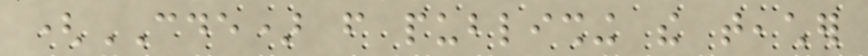(CDE) from publishing the teacher
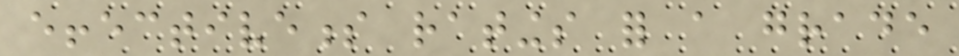effectiveness ratings for a grade
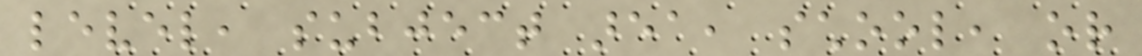level, subject area, school, or
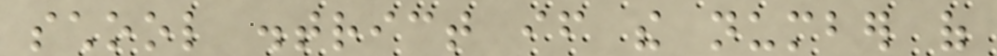school district if the number of
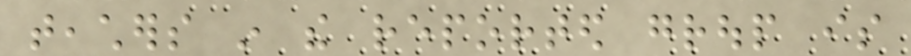teachers in the reported group is
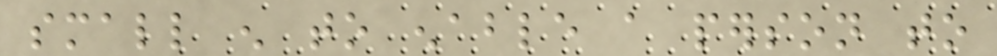small enough to enable a person to
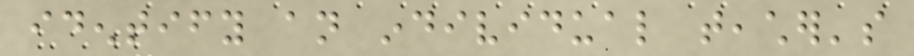identify an individual teacher's
